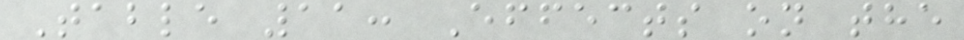Table 11: Effects on the
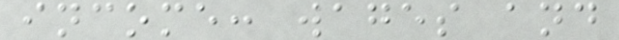income: wages and
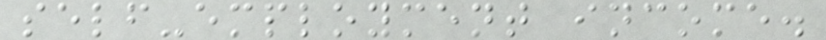self-employment income.
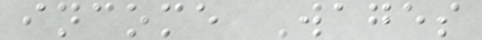income Wages
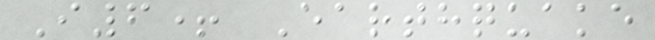I6+ Earthquake
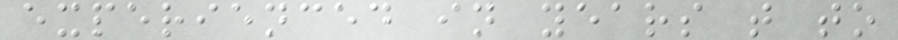experienced in years t to
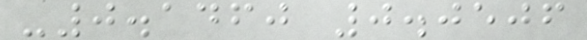-0.1460 0.0506
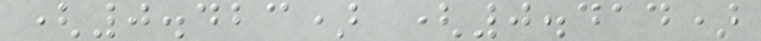(0.423) (0.414)
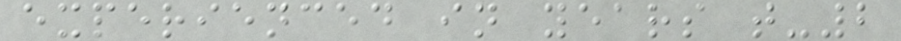experienced in years t-2
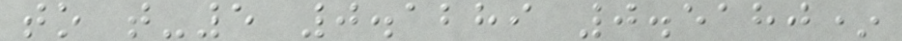to t-5 0.1289 0.5180*
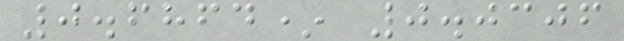0.6864* 0.0306
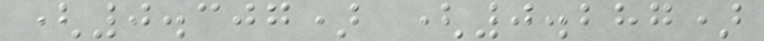(0.307) (0.287)
